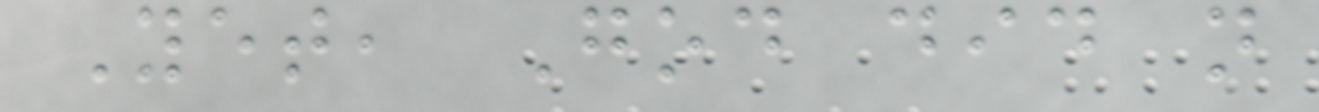Yet, God did not
